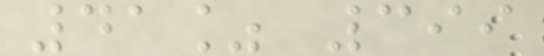41% 399
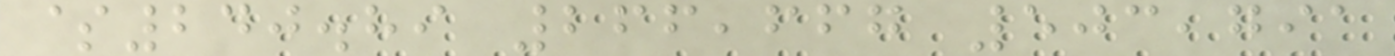$240.89 266,667 503,791
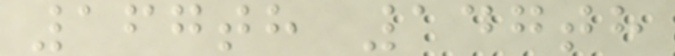167th 147th
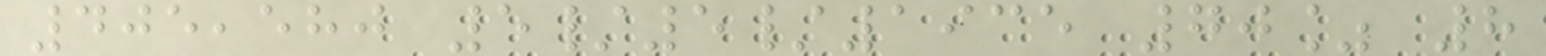405,580 5/5/1935 70% 8
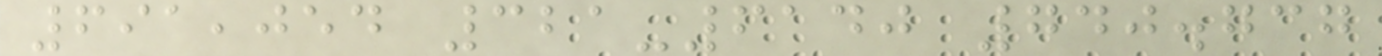691,054 321-6140 740.737
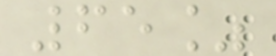65%
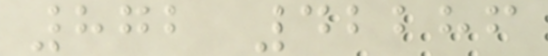872 42286
